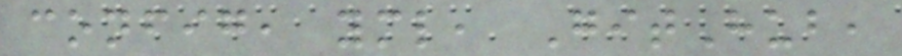config, yml, GitHub,
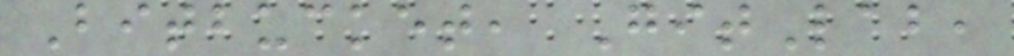Bitbucket, GitLab,
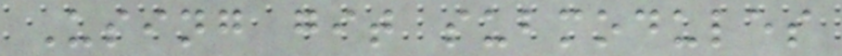Using git submodules
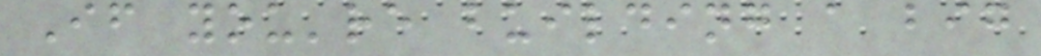If you're building a big
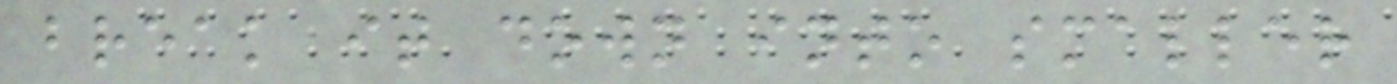break it down into smaller
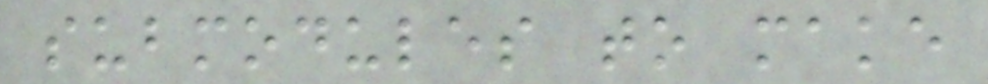submodules to make
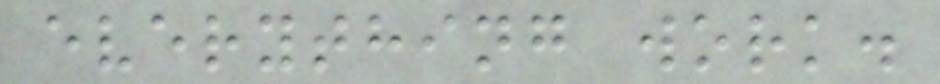everything work.
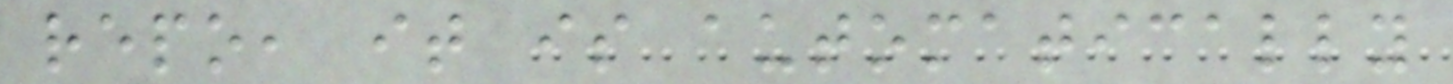repo, it is automatically
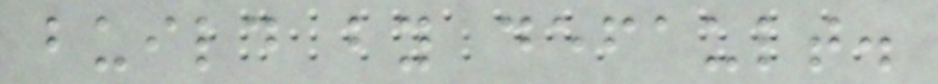build by default.
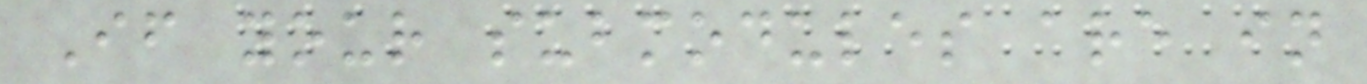If your submodules are in
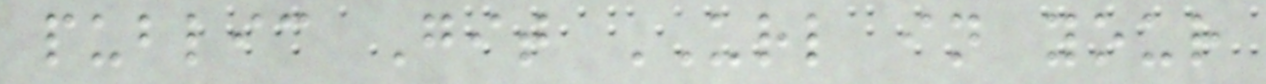public Git URL in your
